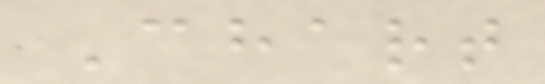Chart
